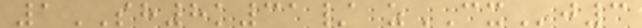1SH8k31/ zCXj3
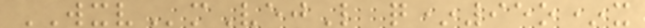WXVmVejL q*95o*x
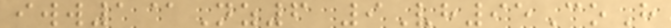iww1@Nz6 9Vh95CoH
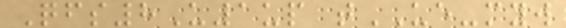Qfs8U1up tUE-myw
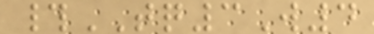#TQ3W4
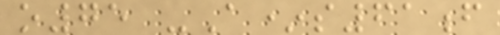o75 -A*s61f
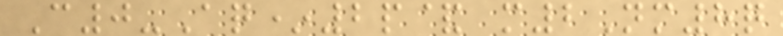C0-Aq*2p& m2Nm8q
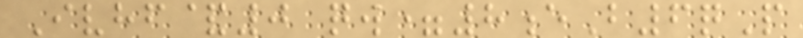Ivhf&0 qw=8eB6qP
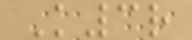K3r
